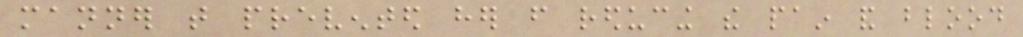manner that prevented her from reducing the pain and blood
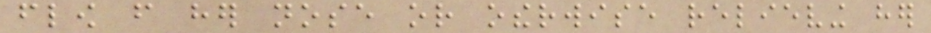flow from her nose or otherwise relieving her
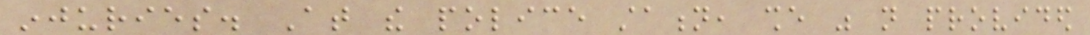injuries. At the police station, she was not provided
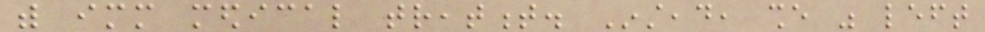with immediate medical treatment. Instead, she was left
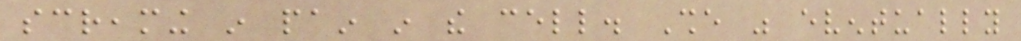screaming in pain in the cell. She was eventually
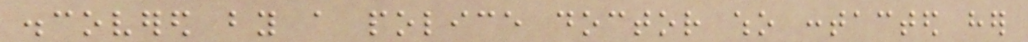discovered by a police doctor who contacted her
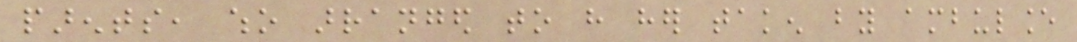parents, who arranged to have her taken by ambulance
